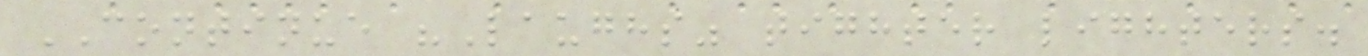CONTINUE "Laughs" tighter lighters.
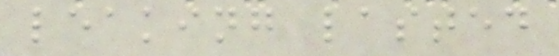leaking lasted
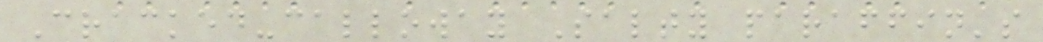Cracked-calloway Salty paraffin's
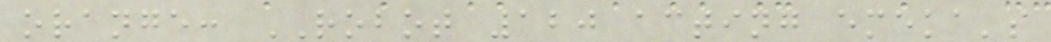orange: ROBOT 120 acting emeka's
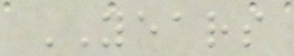YEARS
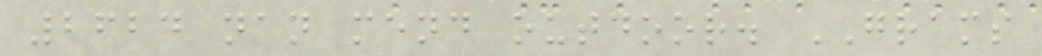2624 nan mend outdoor. GRAMS
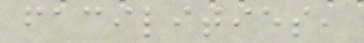facilities,
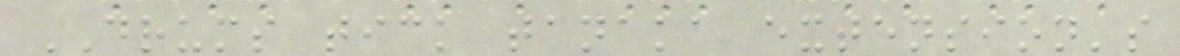DRUMS tick tanaka extension's
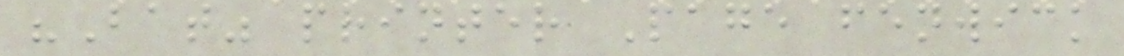"Bat" printer Page fenwick
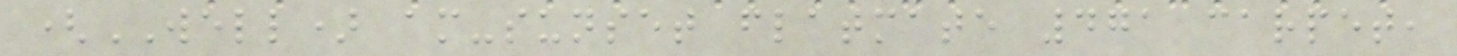(WELL) am-sunset flatmate 471 carpet,
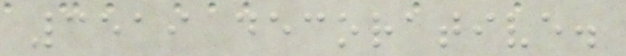3519 decorative.
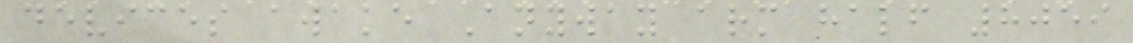devices awake Anyway arm half 8059
